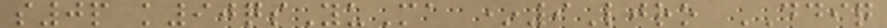s0p k90qsYuMa *9Ljro DDIQ
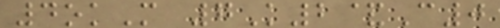4okM 7K2&C0
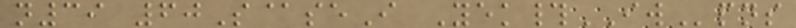n39 60S@seI Yek#IWpns
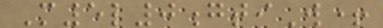M5l0gtiW+
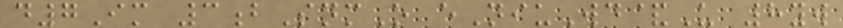d7Im 3bSnmO eNiuWd&U 8yw
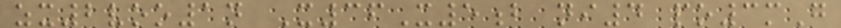zx2voo1n X36X5b ni4 po3mG
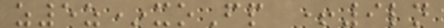z5z*xoFp +9ln
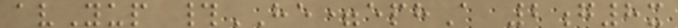avYup #HE=ephA 2g8x
